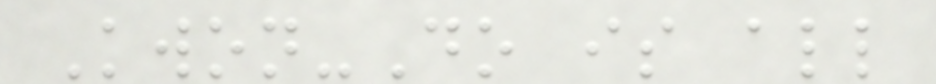Kwon-Do is all
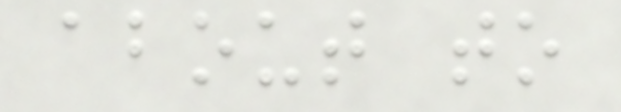about to
